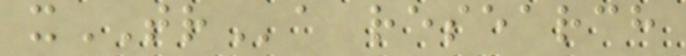xTRa research
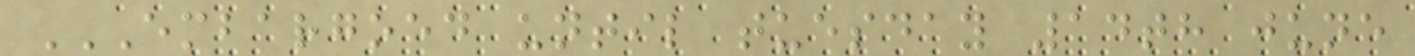EMBARGOED UNTIL TUESDAY 14TH JUNE
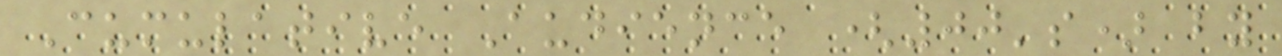Cumulative Audience (00's) by
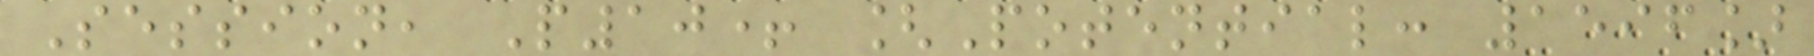Session, P10+ [Potential: 1596]
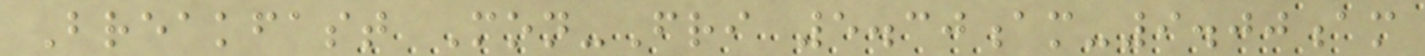Breakfast Mon-Fri 5.30am-9.00am
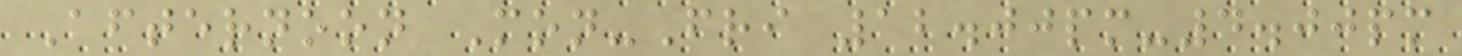Afternoon Mon-Fri 12.00pm-4.00pm
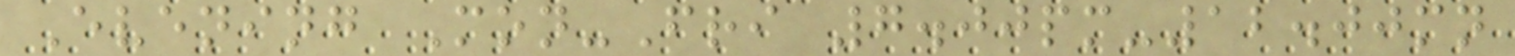Evening Mon-Fri 7.00pm-12.00mn
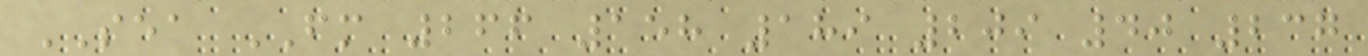SEA FM 266 158 189 209 40 237
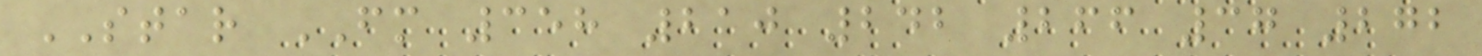STAR FM 358 210 242 266 37 272
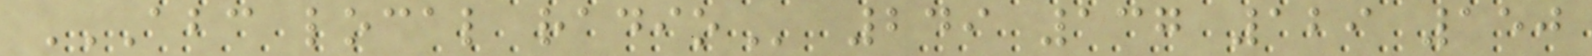ABC LOCAL RADIO 249 137 129 150
